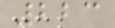223
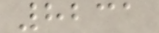8231
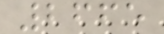2665
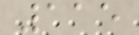115
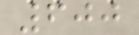600
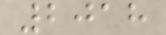2018
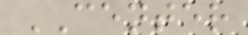CENTER
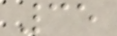35
